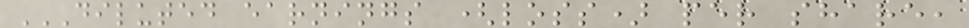DILUTED EARNINGS (LOSS) PER SHARE,
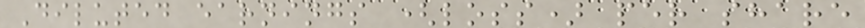Diluted earnings (loss) per share
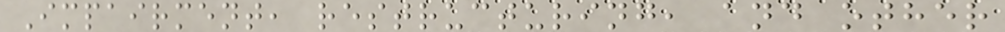Impairment, restructuring, and other
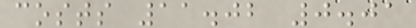costs 11.02 0.01
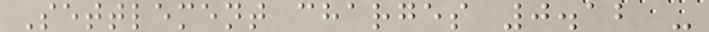Settlement charges 0.12 -
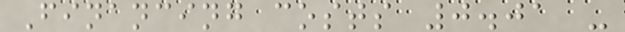Financing costs 0.01 -
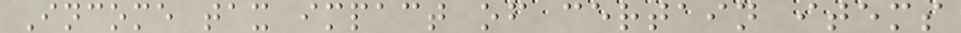Income tax impact of certain items
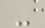-
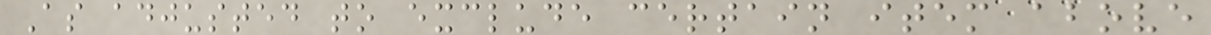As adjusted to exclude certain item above
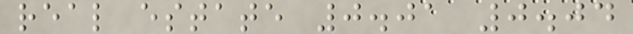real estate 0.01 0.04
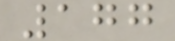177
